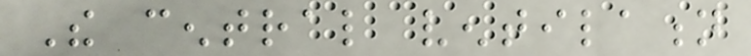The central ventilation
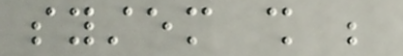system shall be
